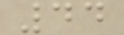44
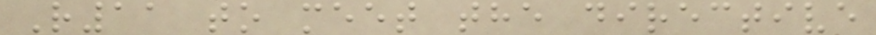R11 to meet the directive
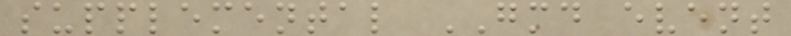supplemental GMD event
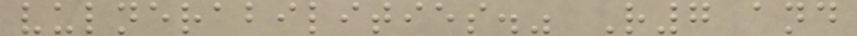vulnerabilities." R7 and
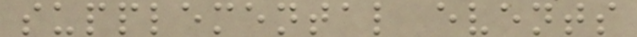supplemental events
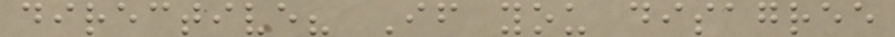directive? If you disagree
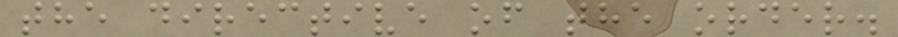the directive of the order.
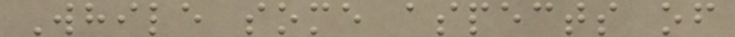While some aspects of
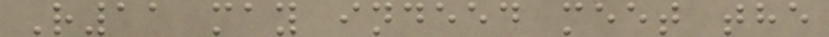R11 may indeed meet the
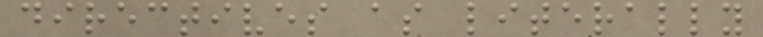directives as literally
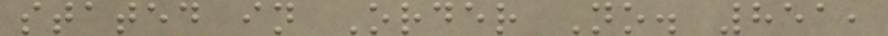stated in Order No. 851,
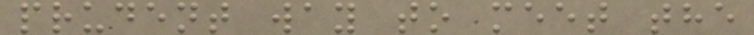prudent way to meet the
